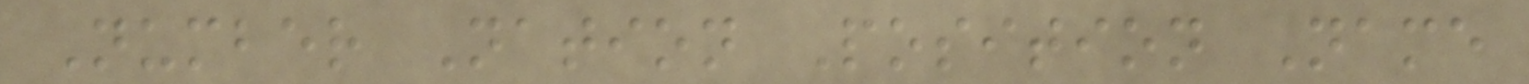Number Nation Position Name
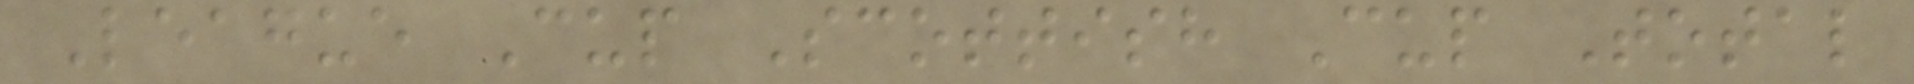League Cup Scottish Cup Total
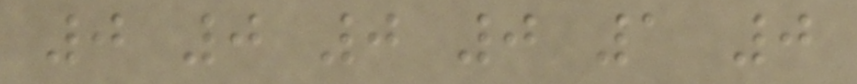0 0 0 0 1 0
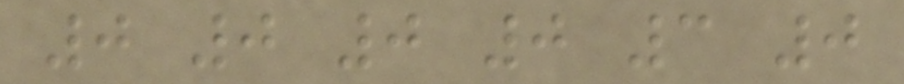0 0 0 0 3 0
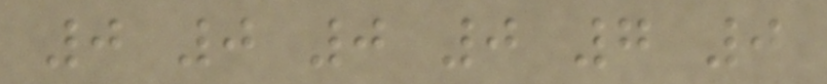0 0 0 0 7 0
